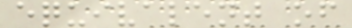equivalent of
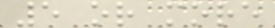5 or more
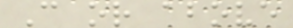C or above
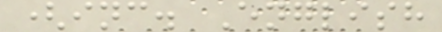(inc. English
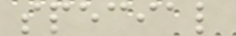special
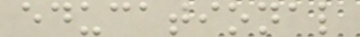educational
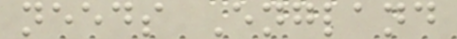needs England
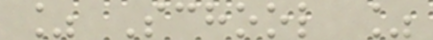% School %
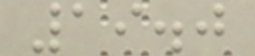19.0
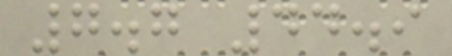7.7 44.9
